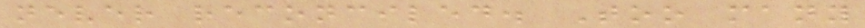never reconciled. Too many
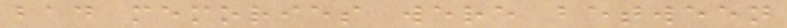bad memories were between
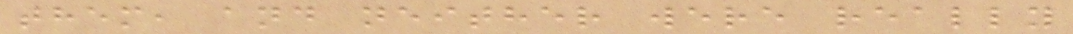them, and neither were really
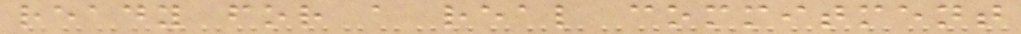ready for a real commitment
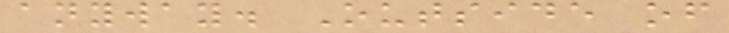anyway. Outside of
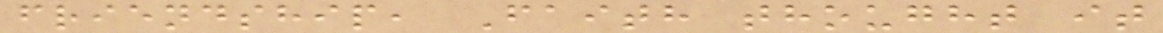friendship, Faith thought it
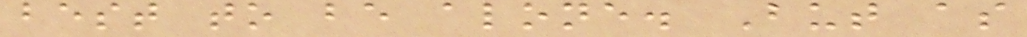best to be alone. But as
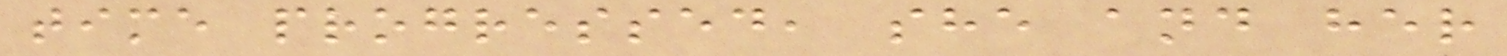time progressed, she and her
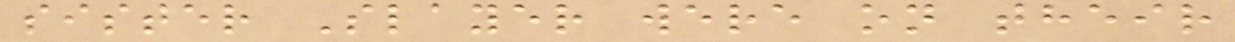sister Slayer were on their
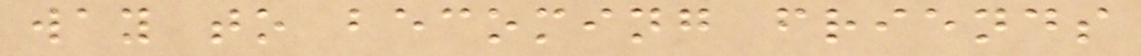way to becoming friends
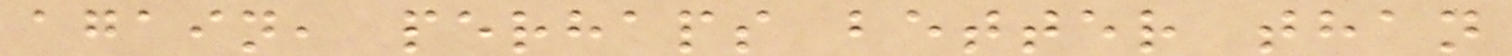again, perhaps better than
